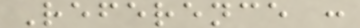Reference :
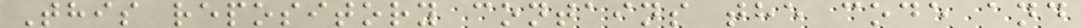This repository contains the code and
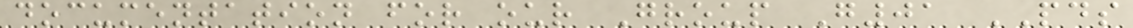documentation for our Group G01 PDS
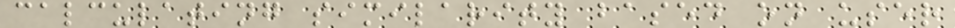calculating similarity based on user
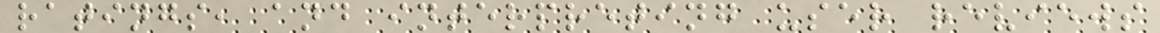ratings, and interpreting user reviews
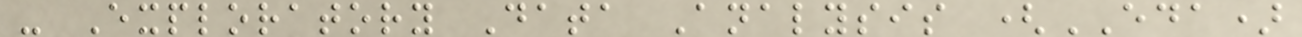- Exploratory Data Analysis (EDA)
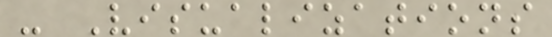- Visualizations
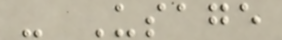- Usage
